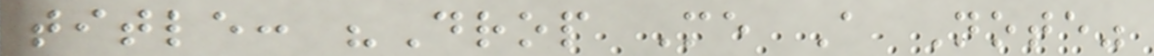title: "Drop Me A Note"
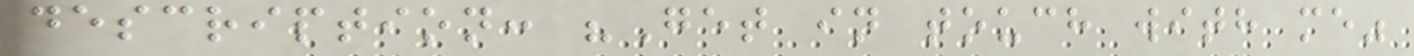description: "Get in touch with me"
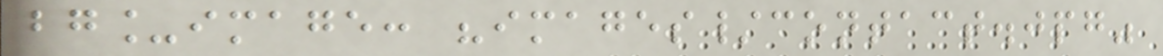bg_image: "images/contact.jpg"
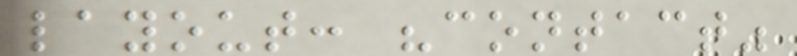layout: "contact"
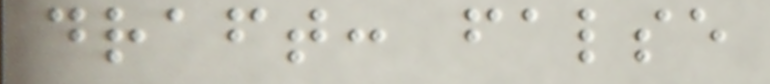draft: false
